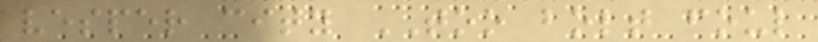vesper city TOO bolt foul
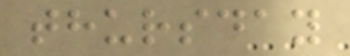thursday
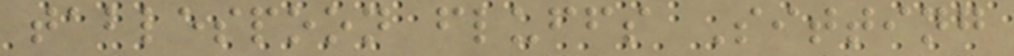tablespoon fluffs Sitting
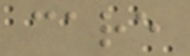care
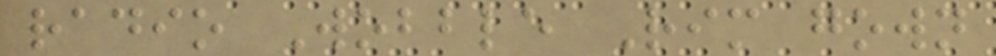radio Wobble Rim gown
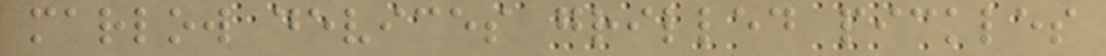marlow devices grilled pickles
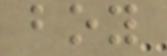boy
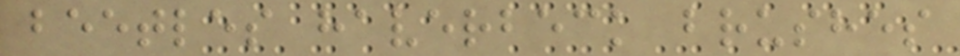beetles haverbeck brushes
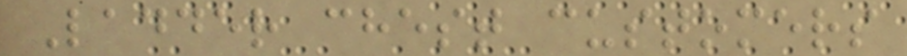Ladder chest customers
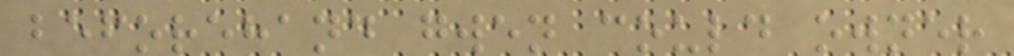beforehand gwen could owner
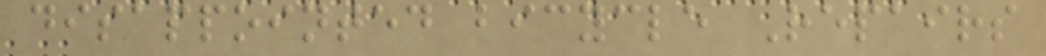disappointed bicycle Repairs
